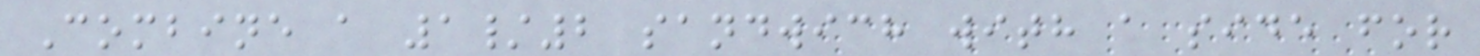Combine a 1/2 sandwich with a side for
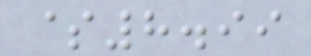$8.99
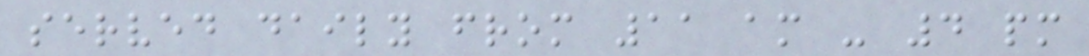served daily from 11 am - 4 pm
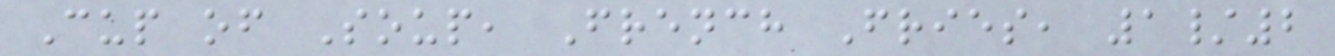Cup of Soup, French Fries, 1/2
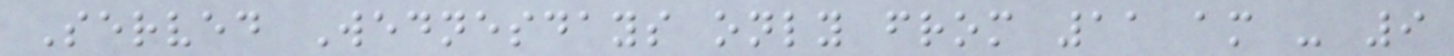Served Wednesdays only from 11 am - 9
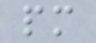pm
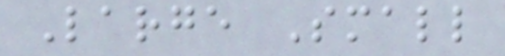Large Small
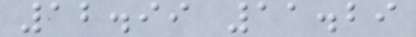12.99 11.29
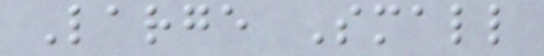Large Small
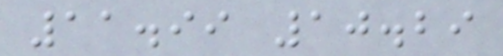11.99 10.29
